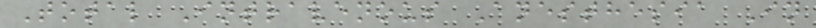Total Intravenous Anesthesia In
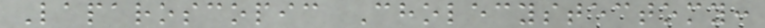Laparoscopic Cholecystectomy:
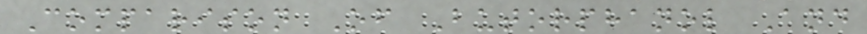Comparison Of Butorphanol And
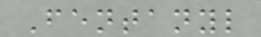Fentanyl
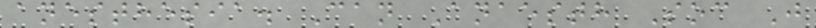anesthesia. Can Anaesth Soc J
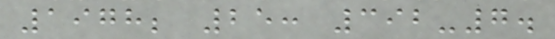1978; 25: 392-7.
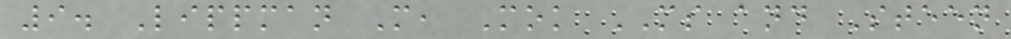9. Lippman M, Mok MS and Steen
